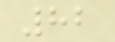82
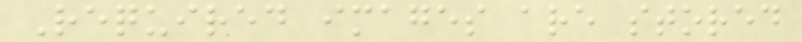Required images are stored
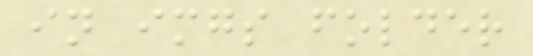in imgs folder
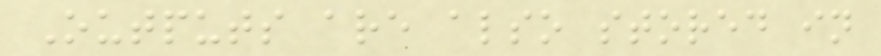Outputs are also stored in
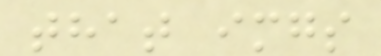that imgs
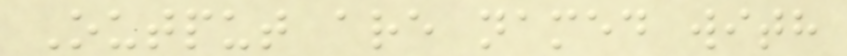Output are named with
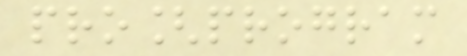pro[program
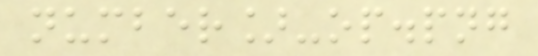number]-op.png
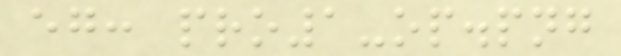eg: pro1-op.png
